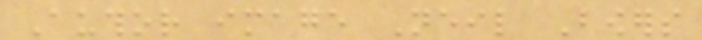Author image Neil Bowers
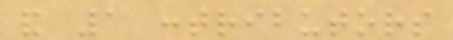and 1 contributors
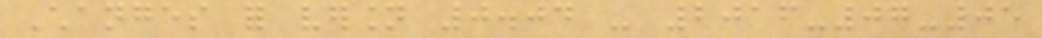Changes for version 0.04 - 2016-07-05
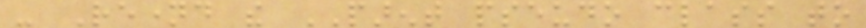- Renamed the PARENT pseudo class to
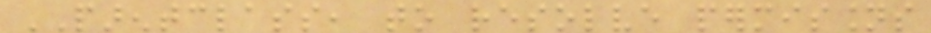PARENTCLASS, to resolve permissions
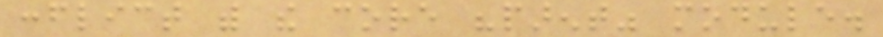conflict with the core "parent" module.
